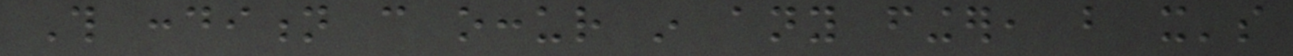This condition can occur in any finger, but it's
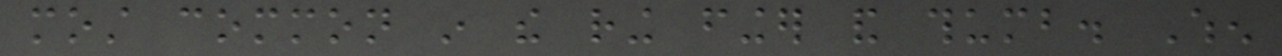most common in the ring finger and thumb. When
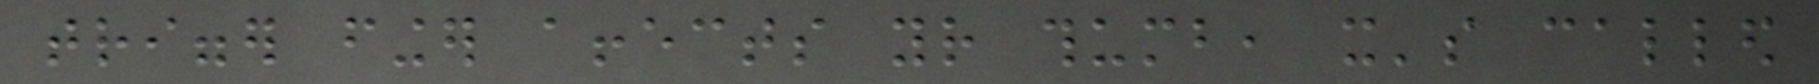trigger finger affects your thumb, it's called
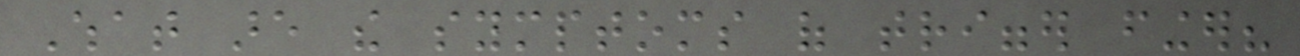What are the symptoms of trigger finger?
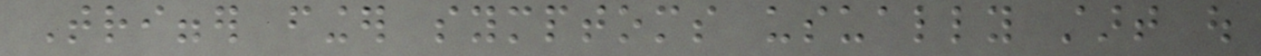Trigger finger symptoms usually start out
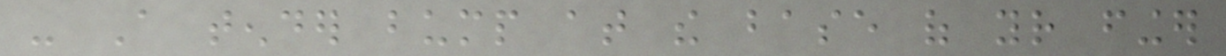- A tender bump at the base of your finger
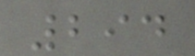294
